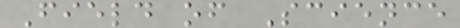Field of Science
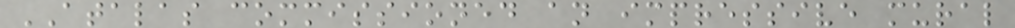ATALAS commissioned an impressive mural
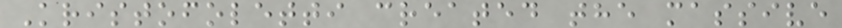Kristofoletti created the massive
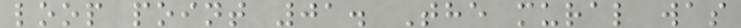loop point 01. The mural was
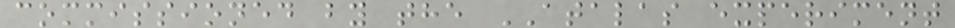commissioned by the ATALAS experiment
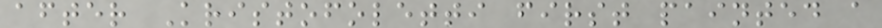after Kristofoletti first painted a
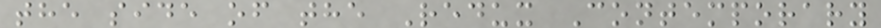the side of the Redux Contemporary
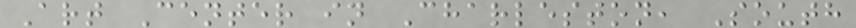Art Center in Charleston, South
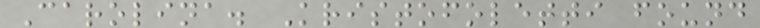Carolina. Kristofoletti found
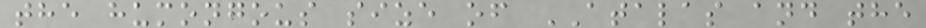the humongous size of ATALAS and the
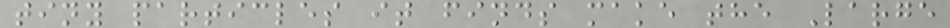tiny particles it finds make the Large
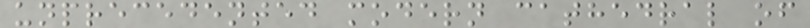unprecedented modern cathedral of
